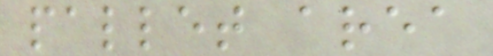pallet area
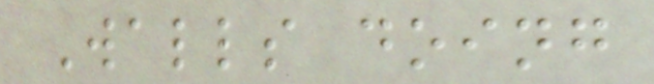Walls doing
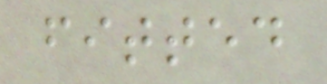fitted
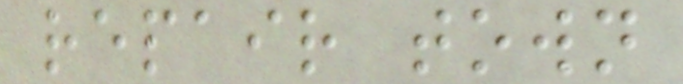repair town
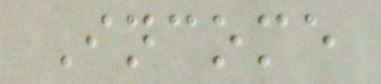Income
